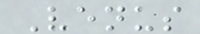Venus
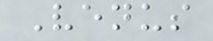Venus
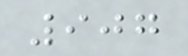907
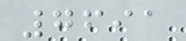7691
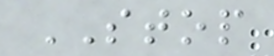STOP
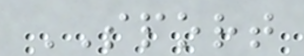SPORT
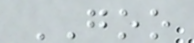GOO
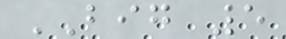BIG 5
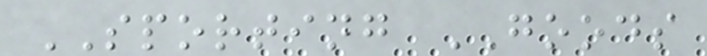SPORTING GOODS
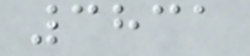3831
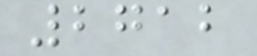2712
